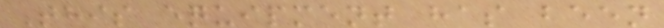This equipment has been
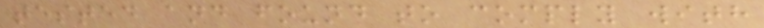tested and found to comply with
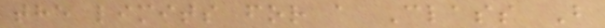the limits for a Class B
